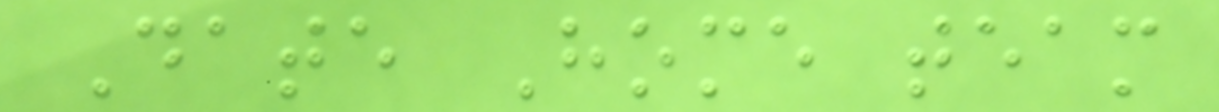Date Home team
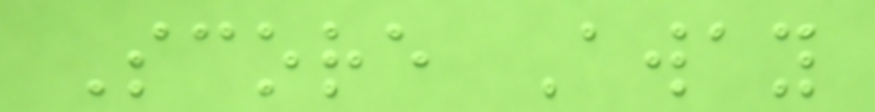Score Away
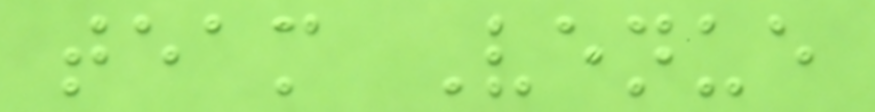team Venue
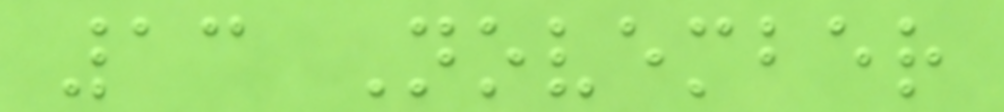13 November
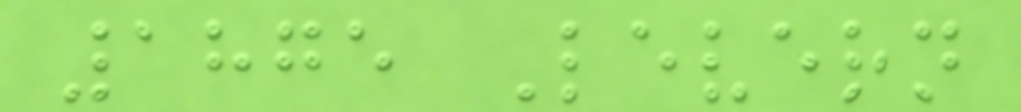1875 Levern
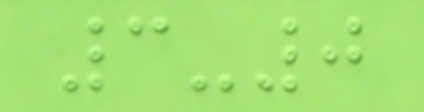3-0
